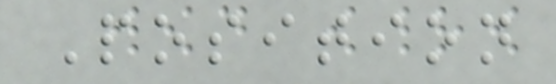Position
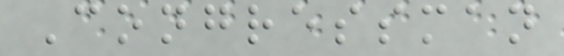Congressman
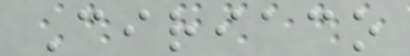Ciriaco
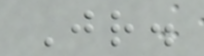Jr.
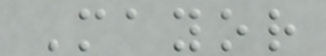Mayor
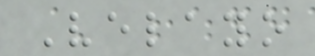Velayo
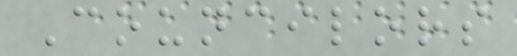Councilors
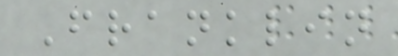Franklin
